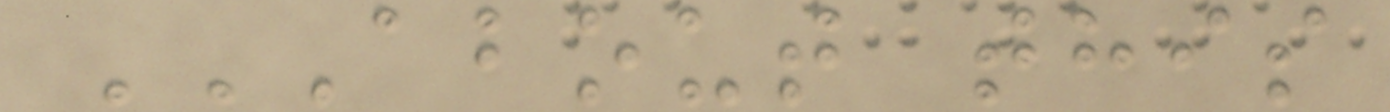ABOUT THIS
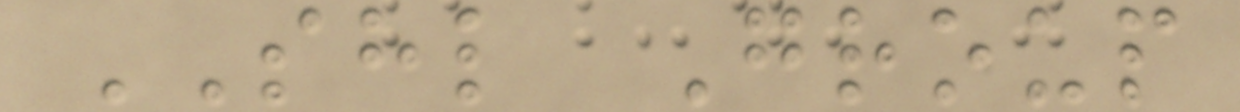SHL Group
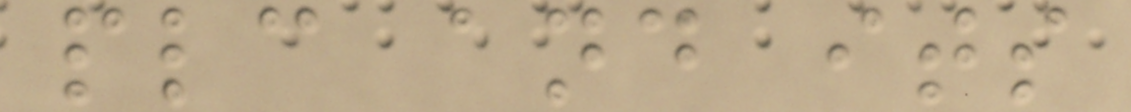plc and its
